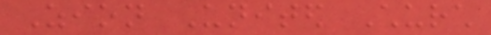Zion United Church
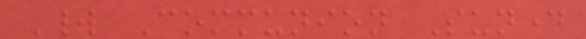World Communion Sunday
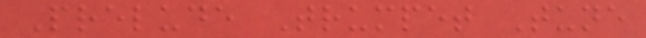Prelude Trumpet Tune
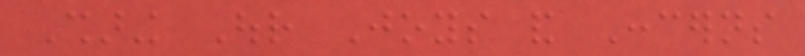Sharing Our Joys and Concerns
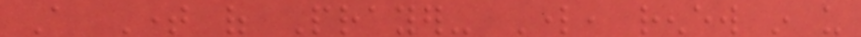A Time of Prayer- Lord, renew in us
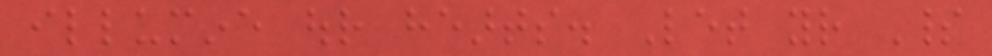illumine our hearts. Let your Spirit
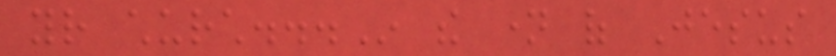your church...In the name of Jesus
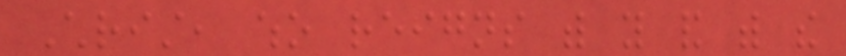Christ, who reigns with you and with the
